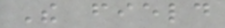The field
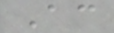According
